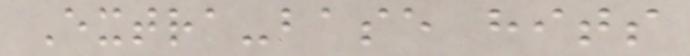Extra-base hits
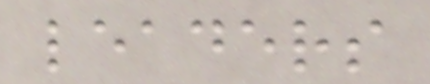leaders
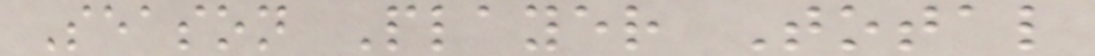Season Player Total
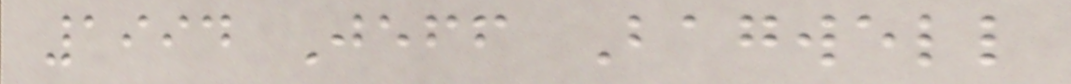1994 Jeff Bagwell
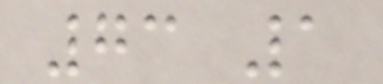73 1
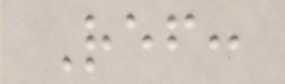Ref:
